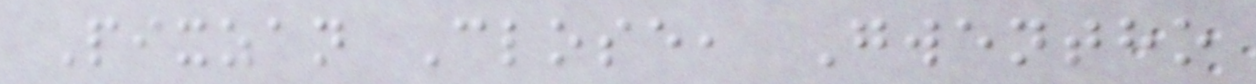Pixzan Close, Gwentho
